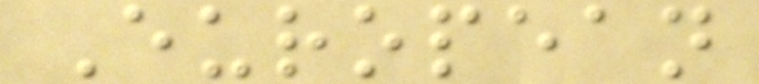European
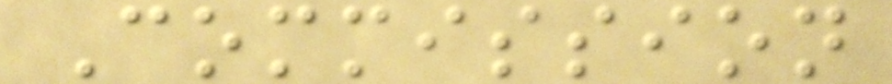Commission
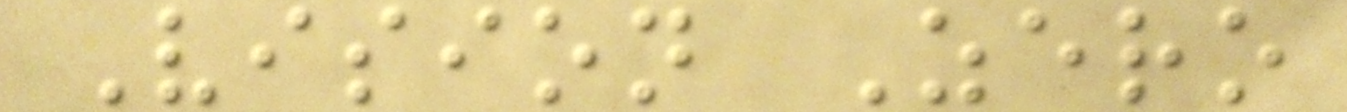Vision Zero
